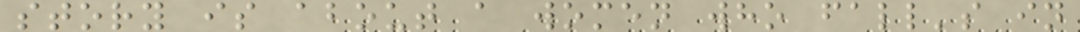story is about a women who fall's in
